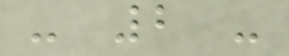- 2 -
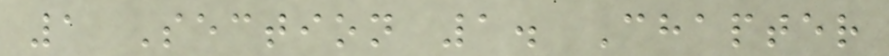1 Section 1. Chapter
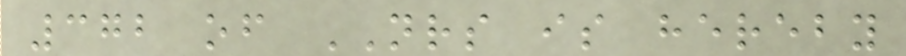372 of NRS is hereby
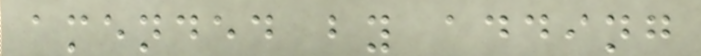amended by adding
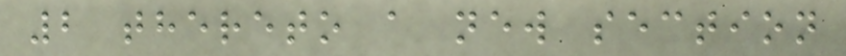2 thereto a new section
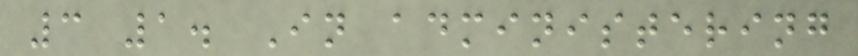3 1. In administering
